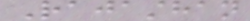Rajasthan
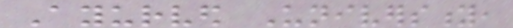Ayurved University,
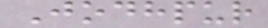Jodhpur
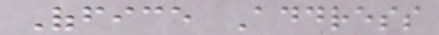Office Address
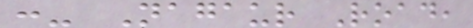:- Nagaur Road,
